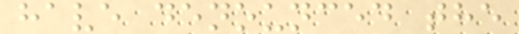have denounced the
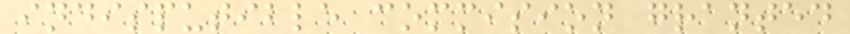indisputible commision granted
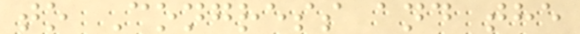to Congress and the
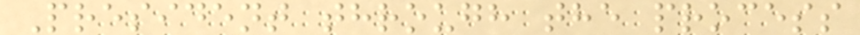President through the process
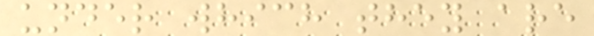under which they are
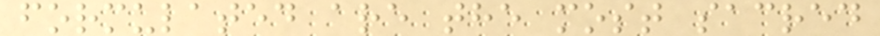formulated are the most sacred
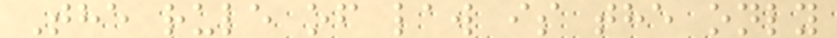The rule of law is the only
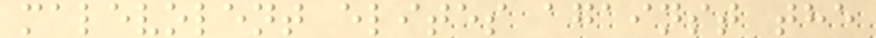malevolent elites against the
